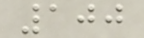100
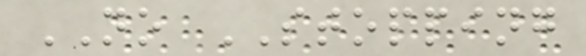NO STOPPING
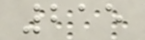215
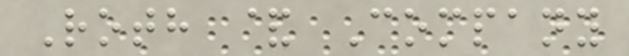Roth & Company
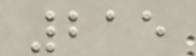215
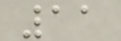11
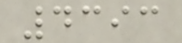4393
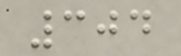304
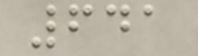641
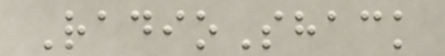RadioShack
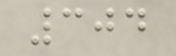304
